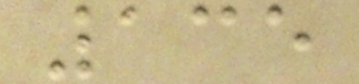135
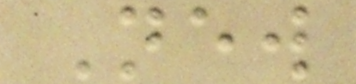New
